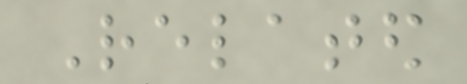Related
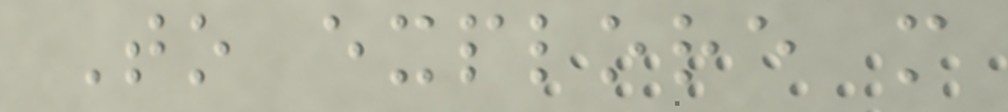To explore more
